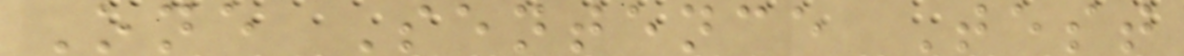One Sentence Test
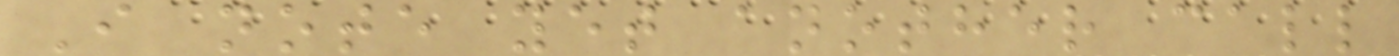I note yet another call
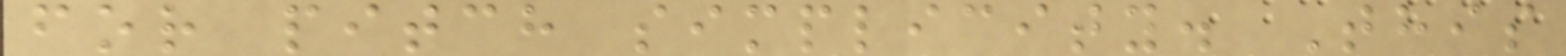for pitch simplicity. This
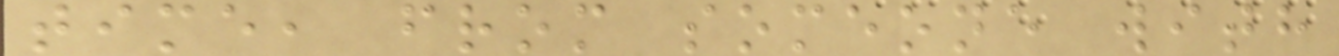time, from someone with
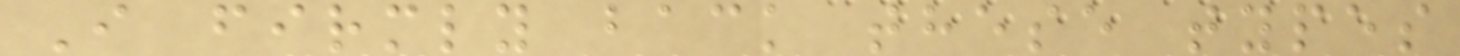I firmly back these types
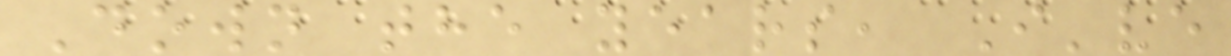Down the years, I've
